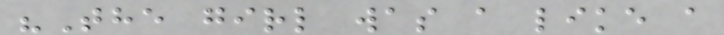"The girl was a like a
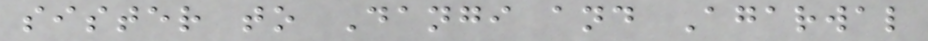sister to Dangi and Agarwal
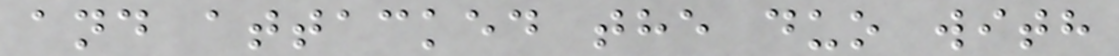and attacked the duo with
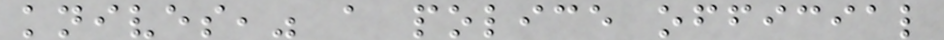knives," a police official
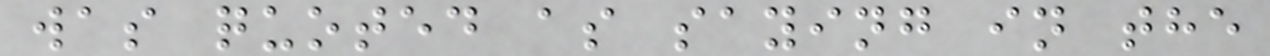was quoted as saying in the
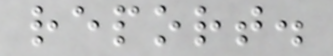report.
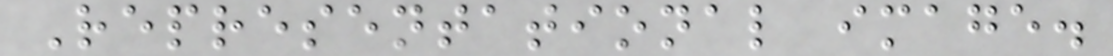Representational image.
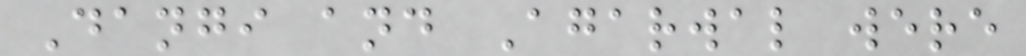Dangi and Agarwal were
